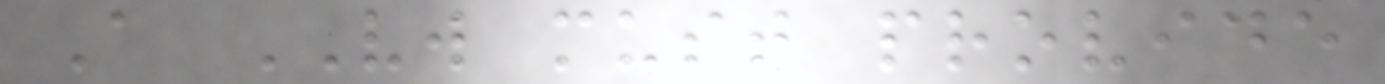A VW must provide
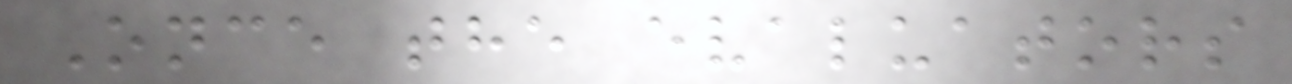Once the evaluators
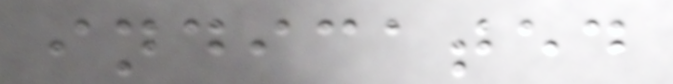indicated
